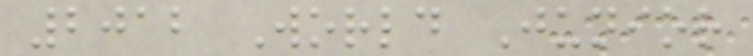2012 World Junior
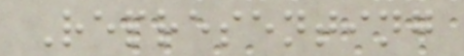Representing
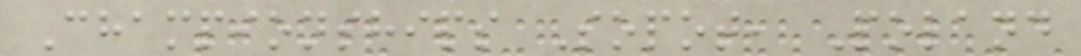Championships Sopot, Poland
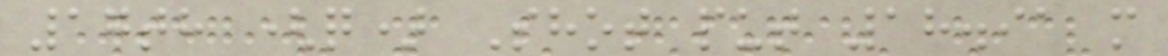17th (q) Shot put 18.91 m
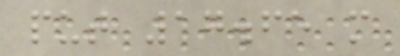put 17.65 m
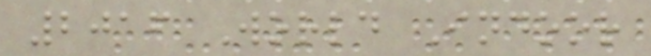2016 World Indoor
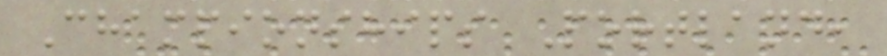Championships Portland,
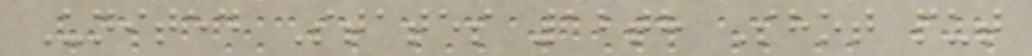United States 12th Shot put
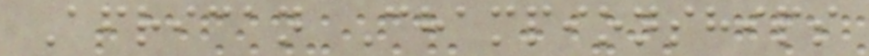African Championships
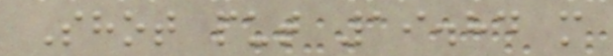Shot put 19.84 m
